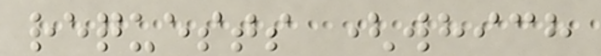requests (which
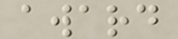award
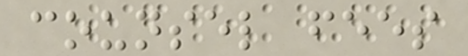counsel fees
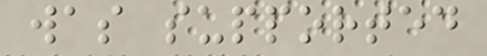was supported
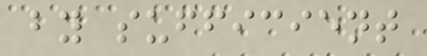by sufficient
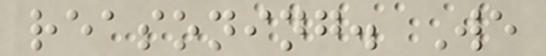reasoning. We
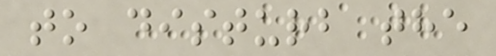to disturb the
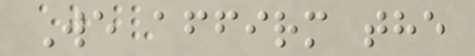We affirm the
